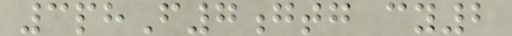3phF7gtg cy2
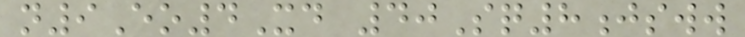n9Eo4Xd 40Sq8jsww
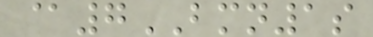@7BMN1s
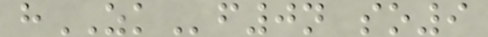hZKf0n so9
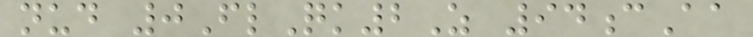nud 0FlQk2Z 94cAa
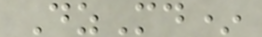DzMd*
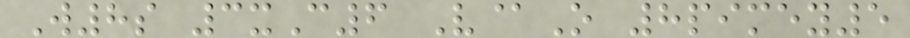W8s 3xC6 V@O 8pimey5
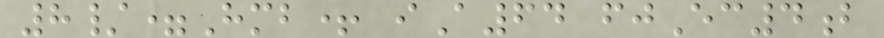8/=Hmb+ iA64 fjEc4b
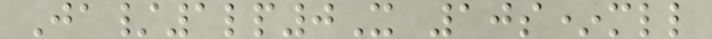Ja/1lp0X 10s*mll
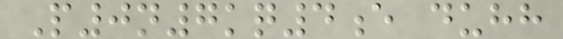P0n7kq4e duhh
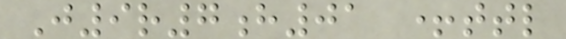J9r7h01 +ttl
